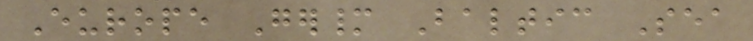Europe Germany Baltic Sea
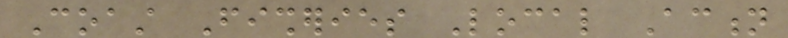Coast Fisheries Local Action
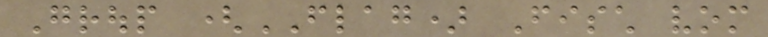Group (FLAG) Fisch vom
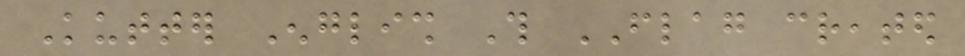Kutter English This FLAG created
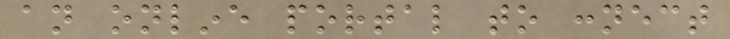an online portal to connect
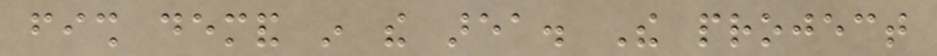fish demand in the area. The project
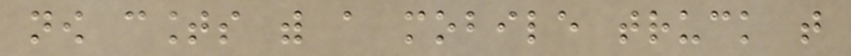now counts with a mobile truck that
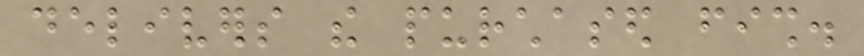delivers the purchased fish.
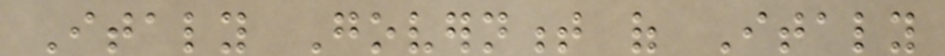Italy Government of Italy
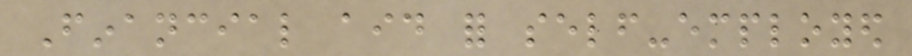Financial aid for self-employed
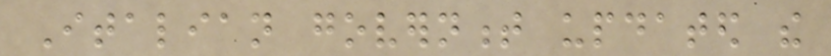Italian government updated the
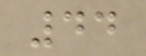44
